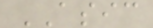ASIC
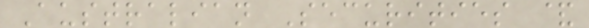Australian Securities &
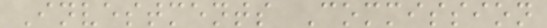Investments Commission
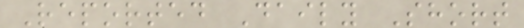Reported Daily Short
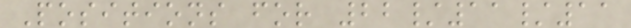Positions for 22/11/11
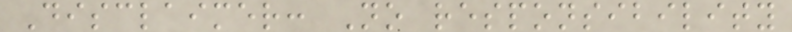Disclaimer: No responsibility
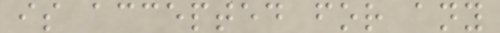is accepted for any
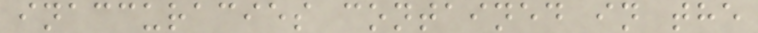inaccuracies contained in the
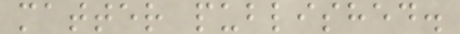matter published.
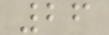26
